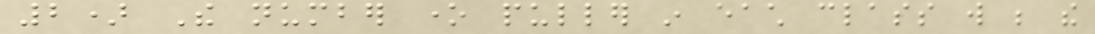2) The number one puller in each class will be the
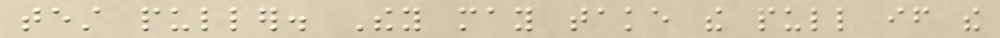test puller. They may take the pull if the
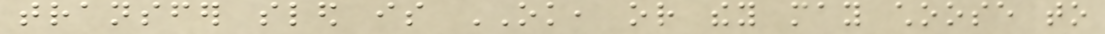transfer sled is OK, or they may choose to
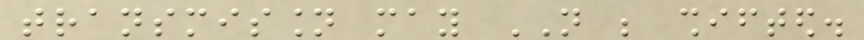transmission may NOT be shifted.
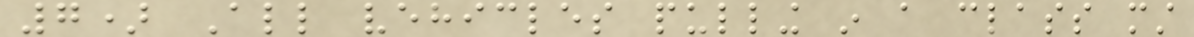7) All vehicles pulling in a class must
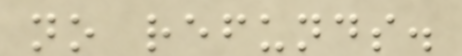no refunds.
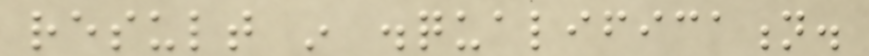result in disqualification.
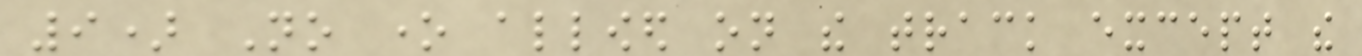9) No one allowed on the track except the
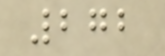272
